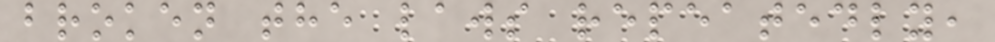broken the laws repeatedly,
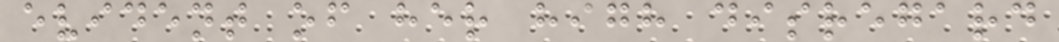evident of her high disregard
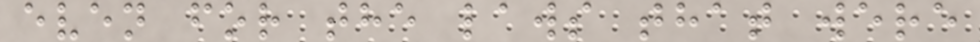even for the laws that were
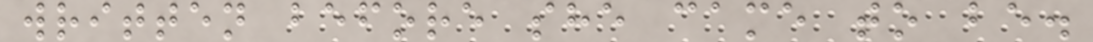written before she came to be.
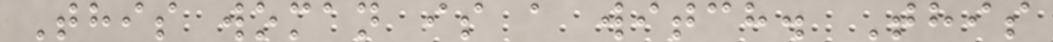This woman is a witch. This
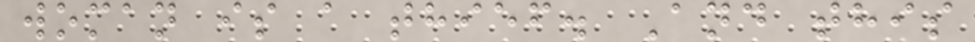woman is a thief. And this
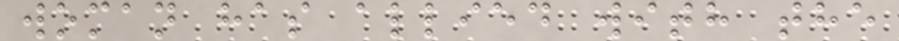woman has allied with the
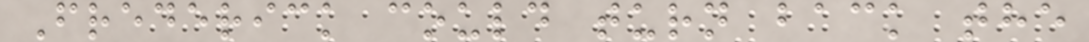Frederick could turn back the
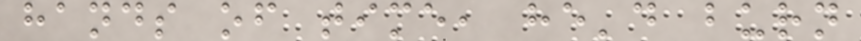hands of time, he'd burn
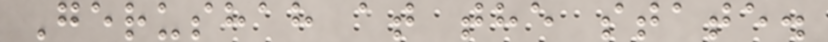Gerushah at the state.
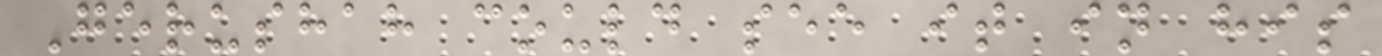Gerushah could see it in his
